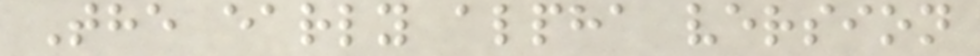The early alpha version
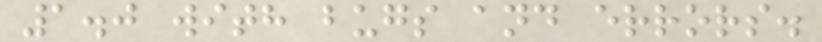1.0 with bugs and errors.
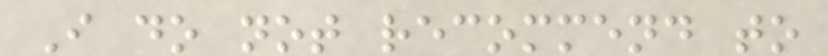I do not recommend to
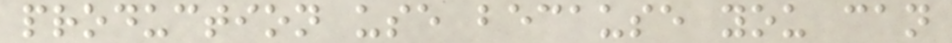production use because you can
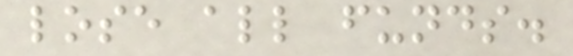lose all funds.
